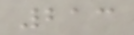213
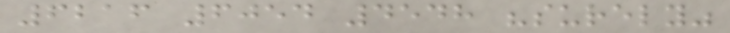6216 6054 4548 "surely"
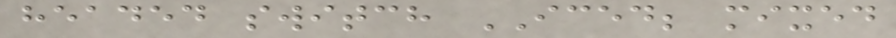headed switch ICED; mixed
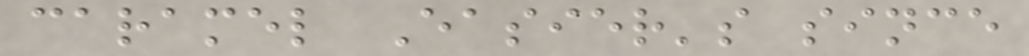caramel Easier's since
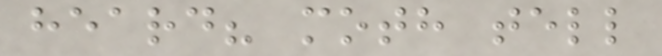heard? moth tell
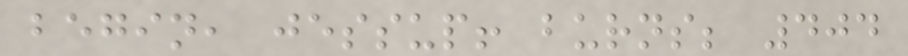begin, jessup! burns; 404
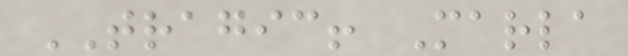TRAGIC! Marla
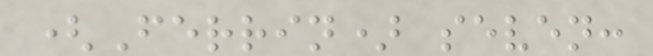(Ferrin) seven:
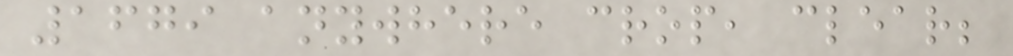1679 anywhere crop, clear;
